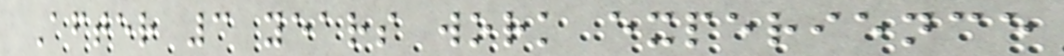After 3 years work experience
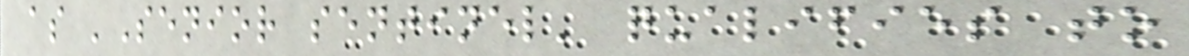as 'Senior sentinel' qualifies to
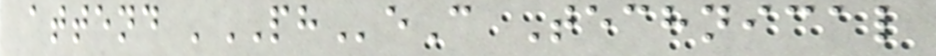attend 'PHeC Technical
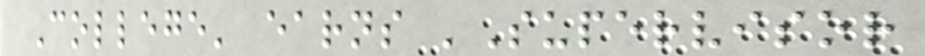College' earns 'Supervisor
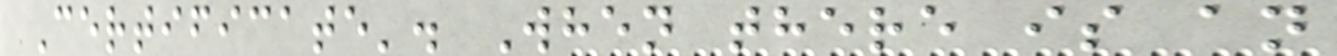Certificate'. When there is an
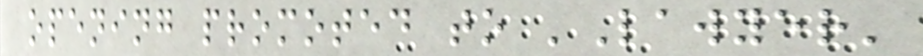opening promoted to 'Lawyer'
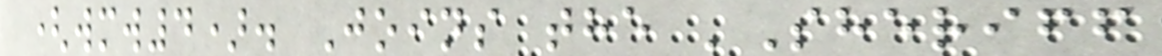(wmw4). Joins the 'Sheriff
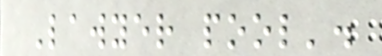Lawyer pool'.
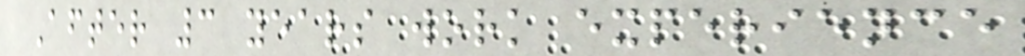After 3 years work experience
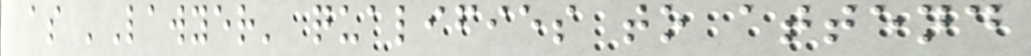as 'Lawyer' qualifies to attend
